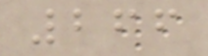266
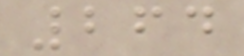264
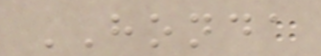HONDA
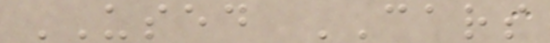USED CARS
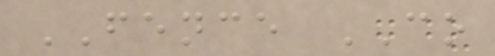FENCE CO
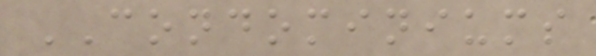CONDOMINIUMS
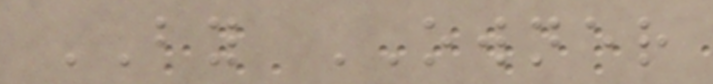BY OWNER
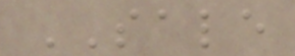SALE
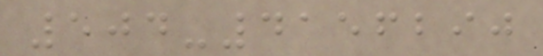504-4156290
